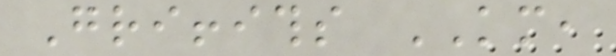Griffiths KM,
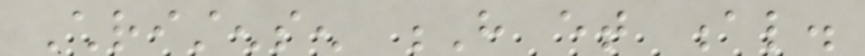Christensen H et al.
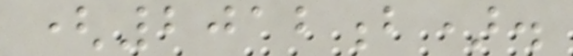(2012b).
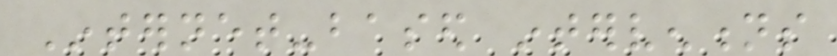Internet-based interventions
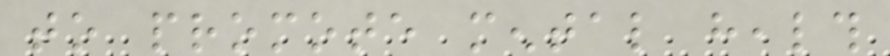to promote mental health
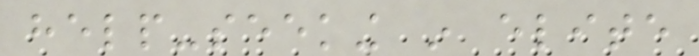help-seeking in elite
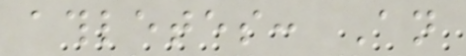athletes: An
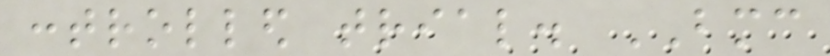controlled trial. BMC
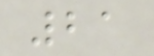21
